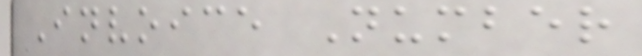Invoice Number
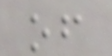of
